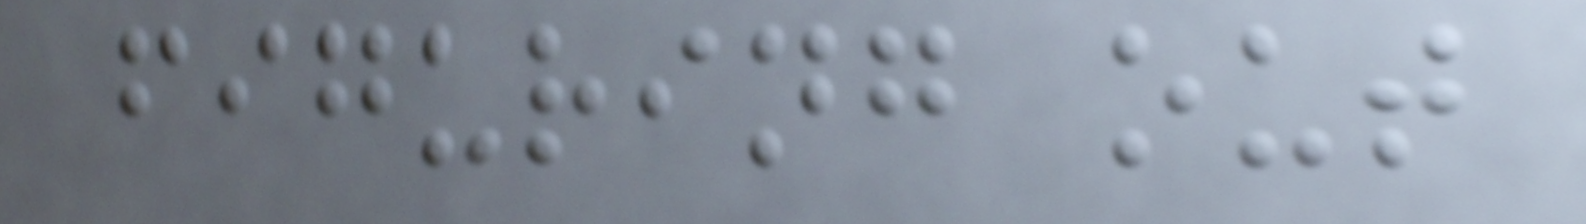figuring out
